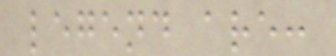legend are:
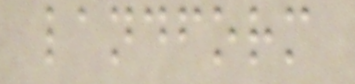landform
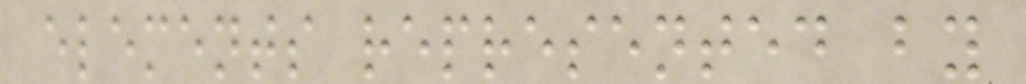elements represented by
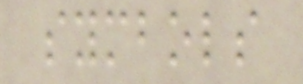symbols
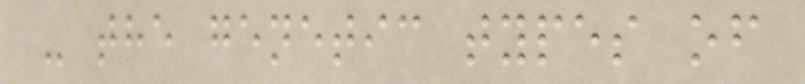- the genetic types of
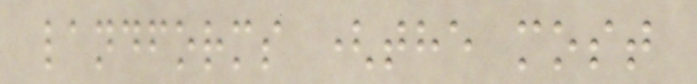landforms (the most
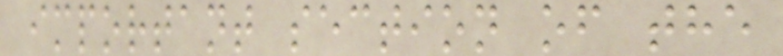important section of the
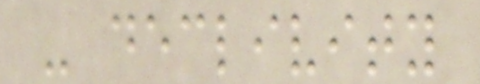- declivity
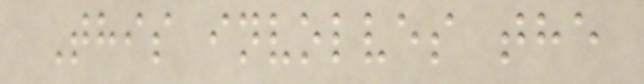This involves the
